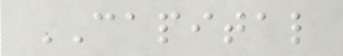CAPITAL
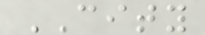CITY
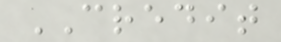CREDIT
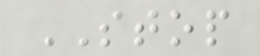STOP
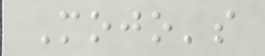Mojo's
